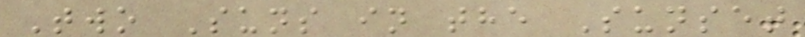Two Suns in the Sunset
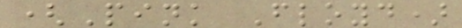(Pink Floyd)
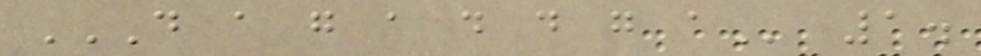D A G A D D G A 1.
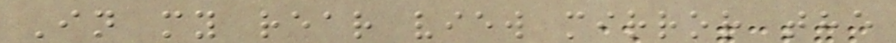In my rear view mirror the
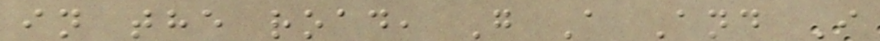in the road, G A And I
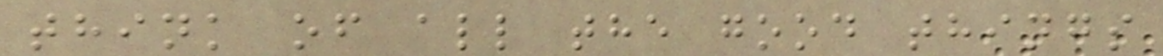think of all the good things
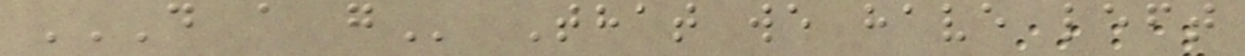D A G That we have left
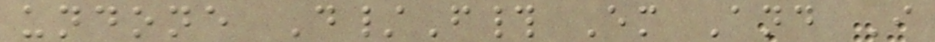undone D/F# Em And I
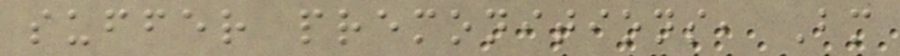suffer premonitions, Bm
